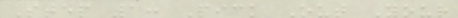Step 1: Pick Out Your
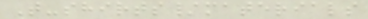T-shirts/materials
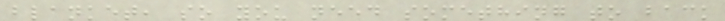blanket, so you need something to back
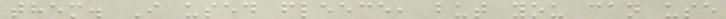them. I used fleece, but you can use
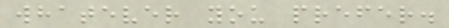whatever you prefer.
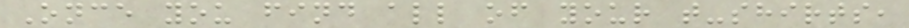Once you find all of your t-shirts,
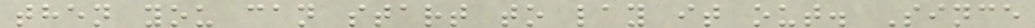then you can start to lay it out. Since
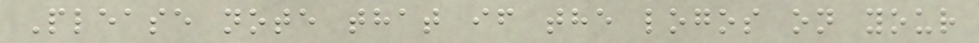Please note that if the logos on your
